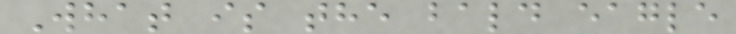What is the bald eagle
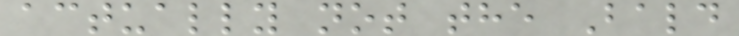actually not the Bald
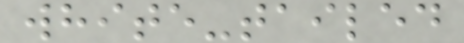white-tailed
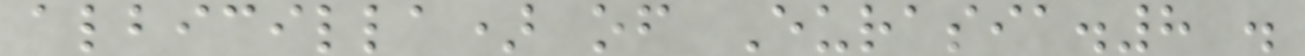albicilla) of Eurasia.8 .
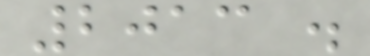2013 .
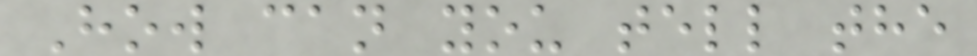How can you tell the
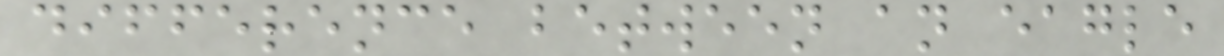difference between an eagle
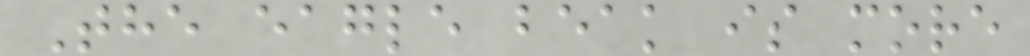The eagle beak is more
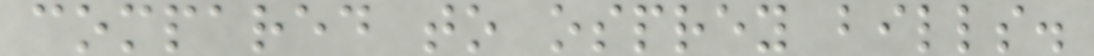compared to osprey bills.
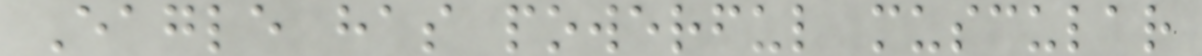Eagle has powerful muscular
